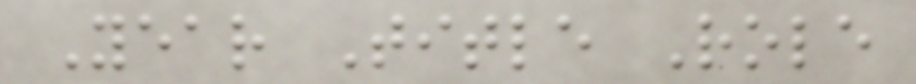Year Title Role
